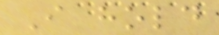I hold
